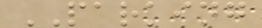PARKING
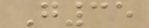G35
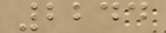2244
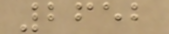2652
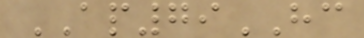AP79HC
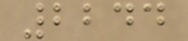2244
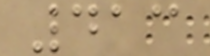413
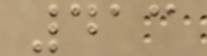413
